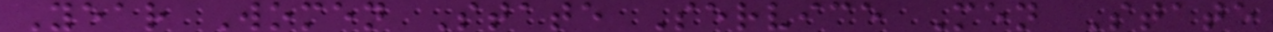Year Women State Service Men State
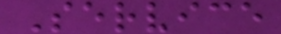Service
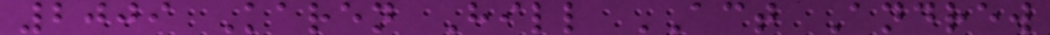2009 Karen Hill ACT Andrew
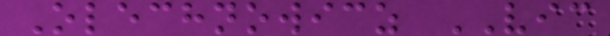Olechnowicz VIC
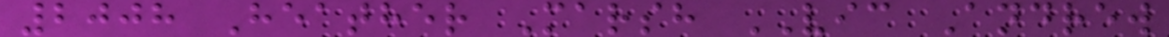2008 Heather Marsh VIC Andrew
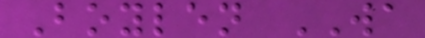Boylen WA
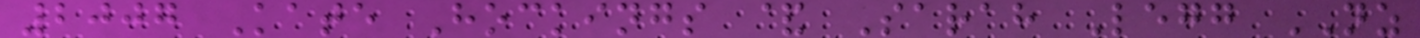2007 Kate Hockings & Sarah Legg NZ
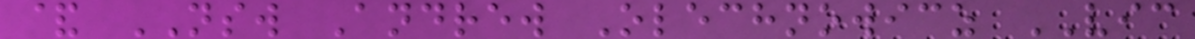& NSW Andrew Olechnowicz VIC
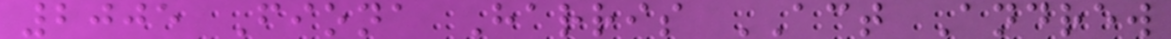2005 Fiona Harris ACT Andrew
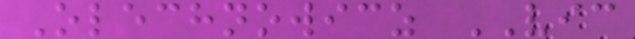Olechnowicz VIC
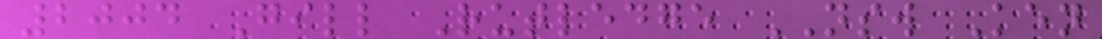2004 Gill Rutledge NSW Ken
